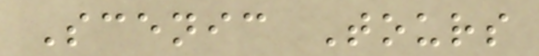Scenic Tours
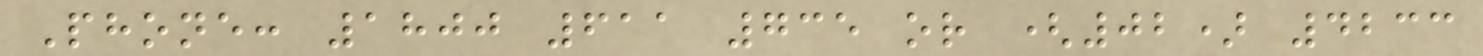Phone: 1800 611 735 or (02) 4233
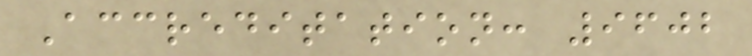Accreditation: 9602
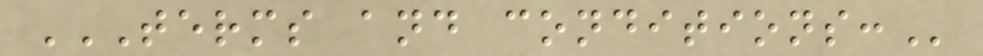TERMS AND CONDITIONS:
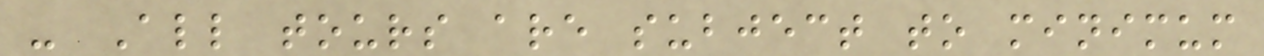- All tours are subject to minimum
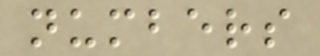numbers
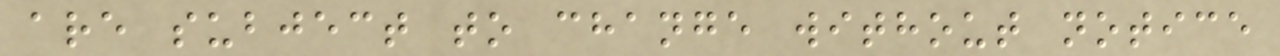are subject to change without notice
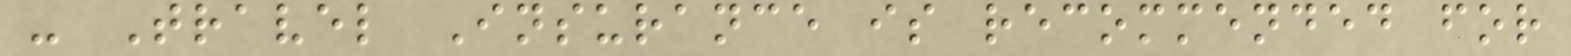- Travel Insurance is recommended for
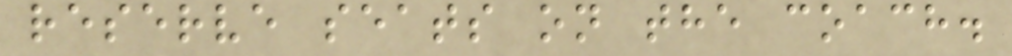reserve seats on the coach.
